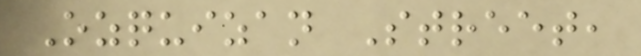Ozquizan Street,
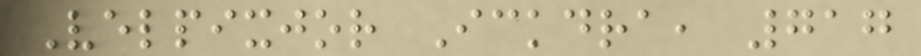Velpixjor Ickdra, 717
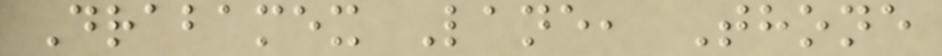Drabamex Lane, Thone
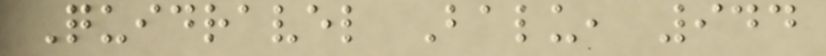Quidravel Balu, 944
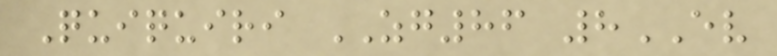Quiquiri ZG86 8EV
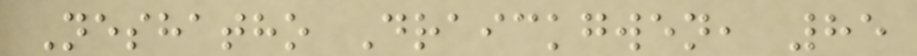Neshatho Draickgwen, 85
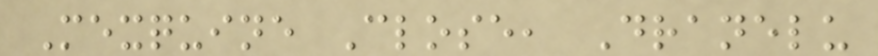Mexquine Close, Dranelu
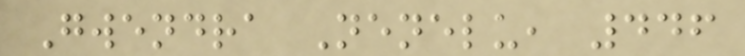Gwendra Nenelu, 446
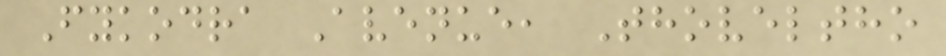Fykodra Avenue, Thoveltho
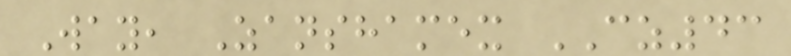Way, Zanshamex CZ43
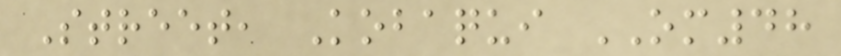Street, Kobaqui OM48
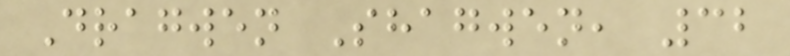Dragwen Shagwen, 32
